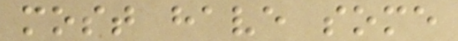most have some
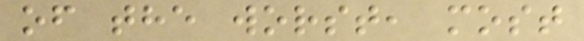of the worst, most
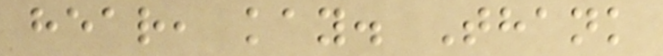hear, kay. Thank
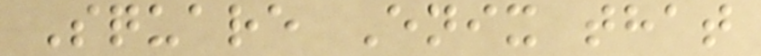Square Enix that
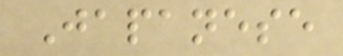Japanese
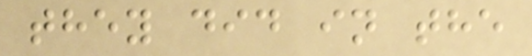they did in the
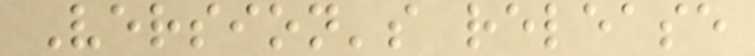Version's release
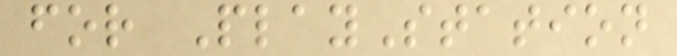for PlayStation
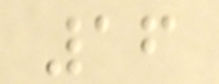16
